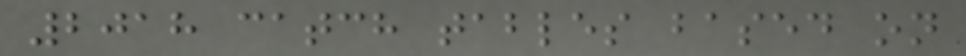2018 catch tables based on
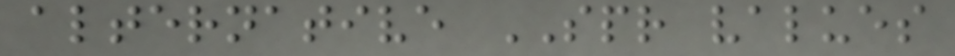alternative SPR values
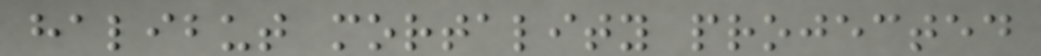halibut mortality projected
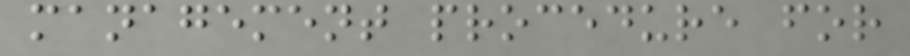management procedure for
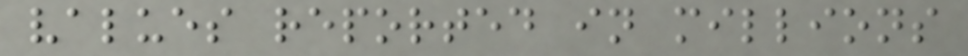values reported in millions
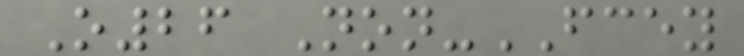O26 Non-FCEY
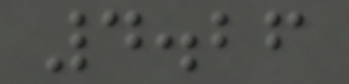4.26
